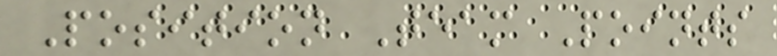Position Team Points
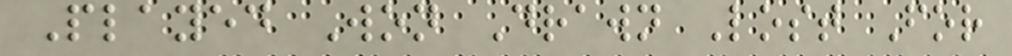Played Won Drawn Lost For
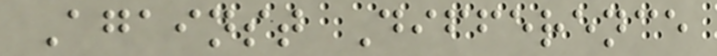Against Difference
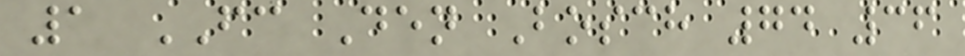1 FC Den Bosch 74 36
